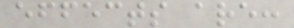effects are:
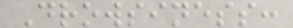Drowsiness:
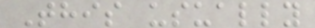This usually
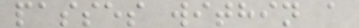passes within a
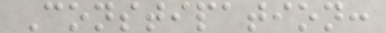Constipation:
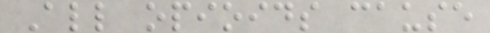All opioids cause
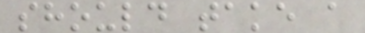should take a
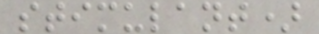stimulant)
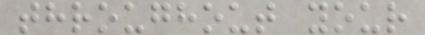throughout your
